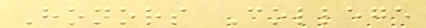Honors College
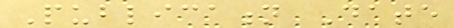Publication Date
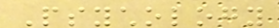Psychology
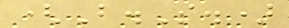(B.S.)
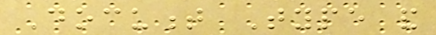Document Type and
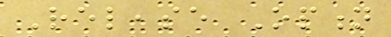Release Option
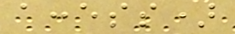access)
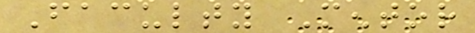Faculty Mentor
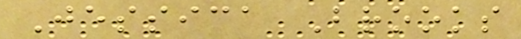Jessica Brooks
